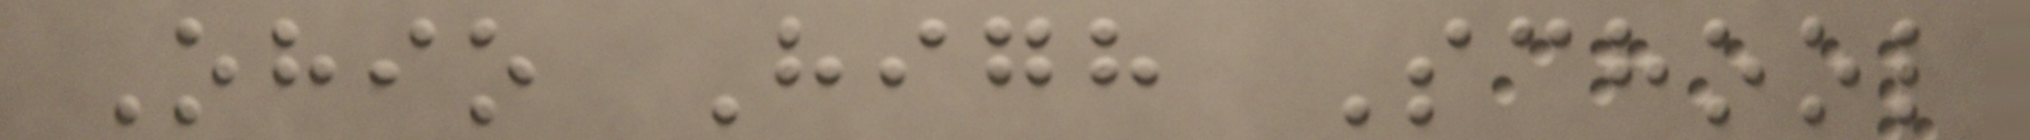Ohio High School
